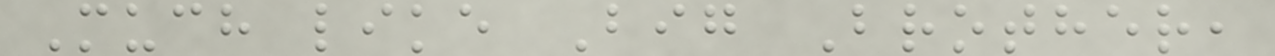Much like Big Brother,
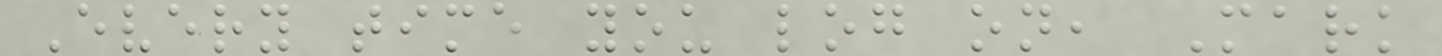Every time you log on, Mark
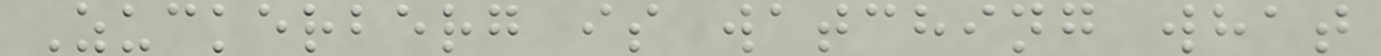Zuckerberg is watching what
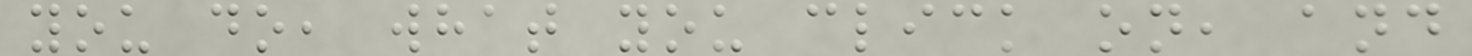you do, what you click on, and
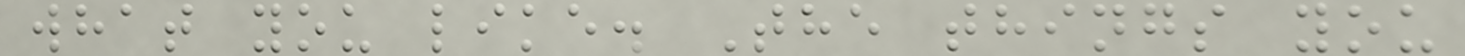what you like. The things you
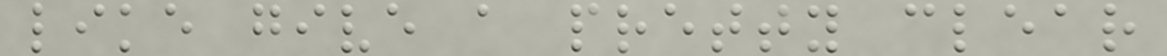like give a pretty clear
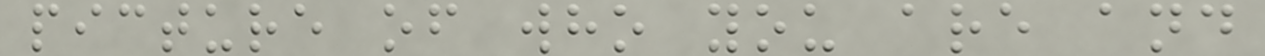picture of who you are and
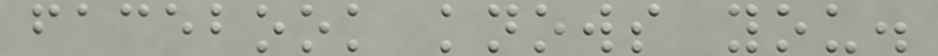facebook knows you.
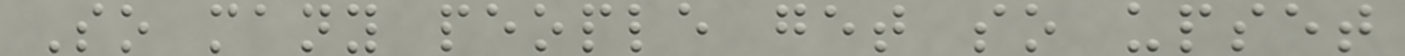So many people get so upset
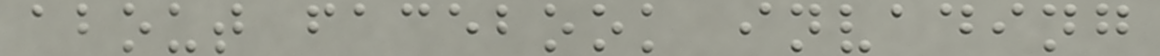about facebook invading
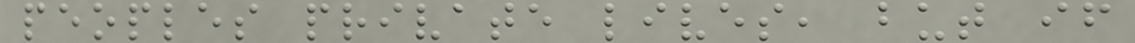peoples private lives, but if
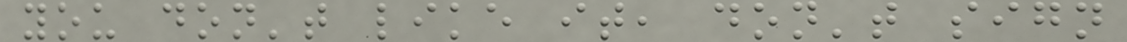you don't like it, don't sign
